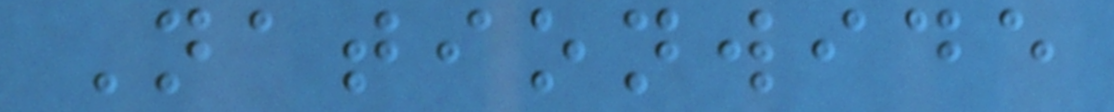Nationwide
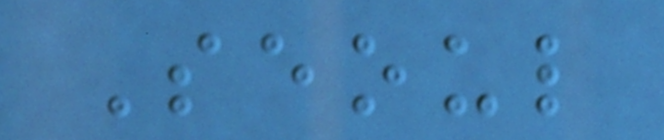Seoul
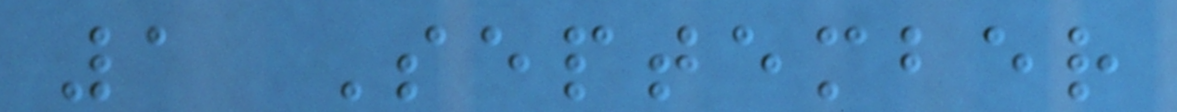1 September
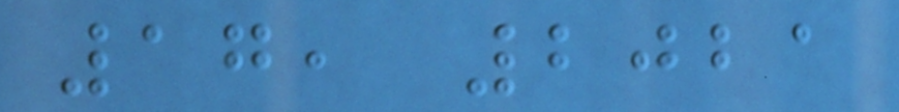17, 2021
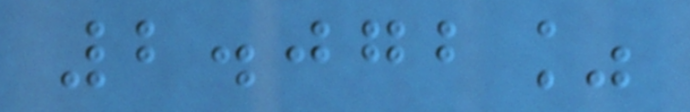2.072%
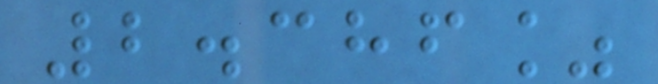2.386%
